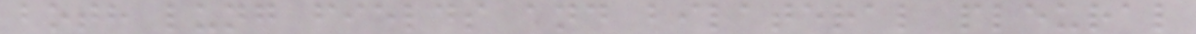both lung fields and bilateral pleural
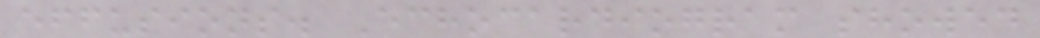effusions. Echocardiogram showed
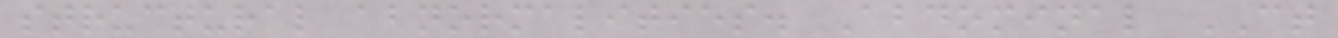structural abnormalities. Abdominal CT
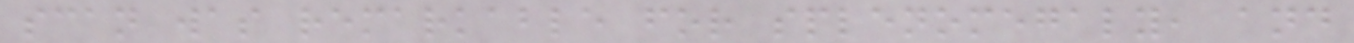scan was remarkable for splenomegaly, and
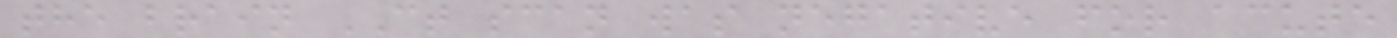the brain CT scan was negative for acute
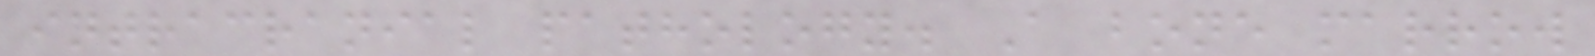intracranial pathology. A bone marrow
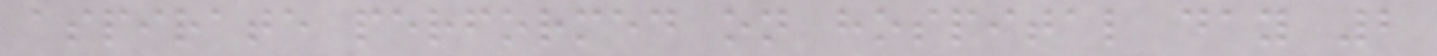aspirate performed on hospital day 2
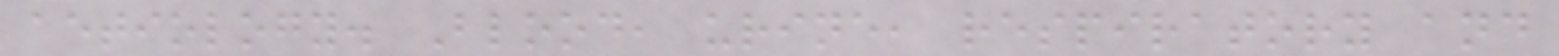aetiology. Blood, urine, respiratory and
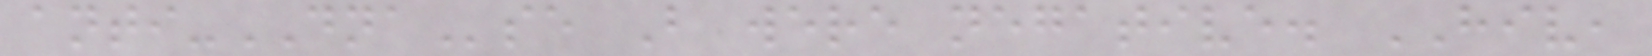anti-DNAse B were negative. HIV,
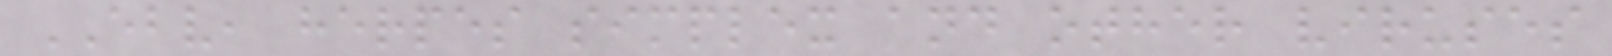EBV, herpes simplex and other viruses
